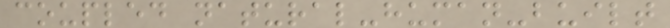coupled natural-human-built
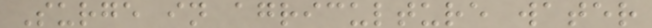Surge in agriculture water
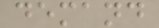demand
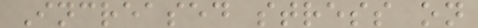Increased stress on
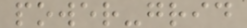power-grid
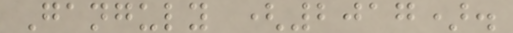Ganguly (2017).
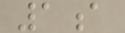1a
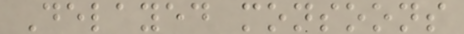Delayed monsoons
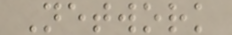Network
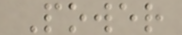Power
